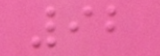92
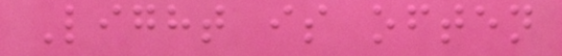Light is often
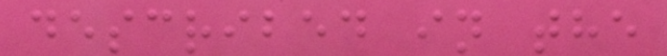described in the
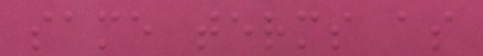same terms as
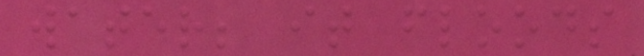water; it floods
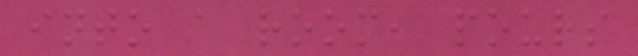into a room, pours
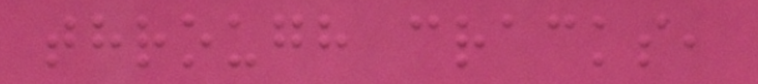through cracks,
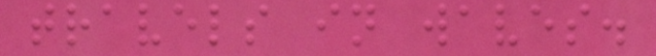travels in waves.
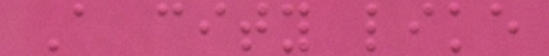A city like
